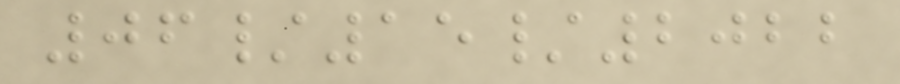06/15/2022
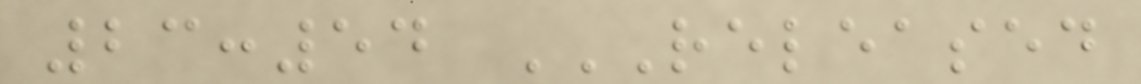23:54 RELEASED
